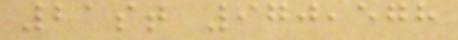21st 970,578
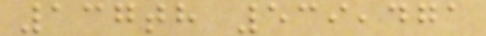137th 539,471
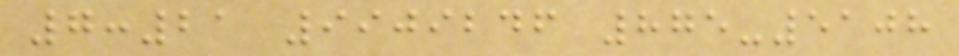7:21 9909246 875-5108
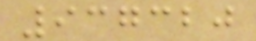937320
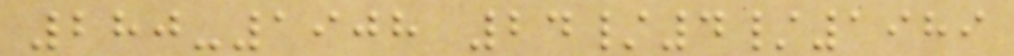280-1908 24/4/1989
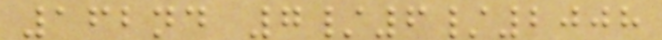162nd 7/6/2008
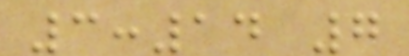3:14 7
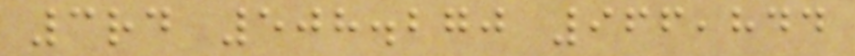3rd 508.270 966,844
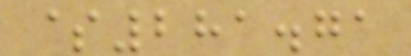$281.71
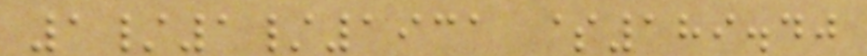1/1/1931 $189.40
